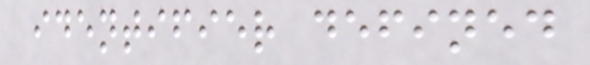identifier defined
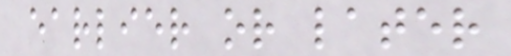earlier or later
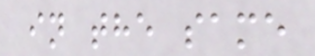in the same
